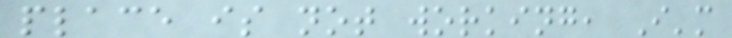place is not working, I'm
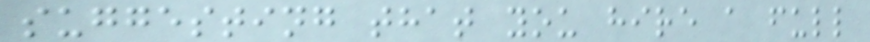suggesting that you hire a full
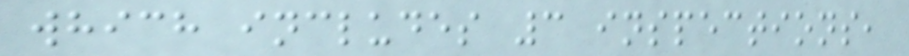which includes 3 inspections,
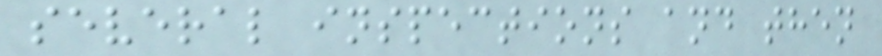several inspections and then
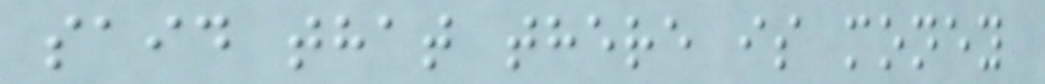said that there is money
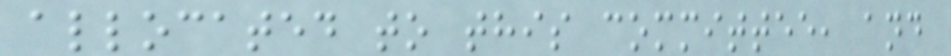allocated to this committee, and
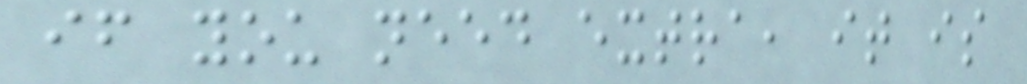if you need extra, it is
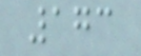173
